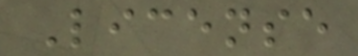License
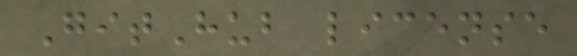GitHub license
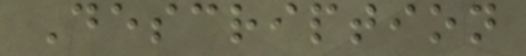Description
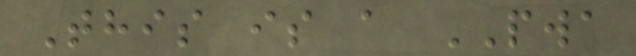This is a PWA
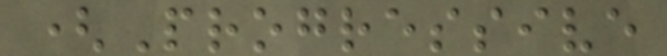(Progressive
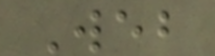Web
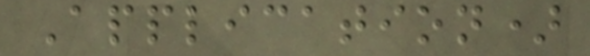Application)
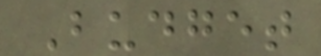Budget
